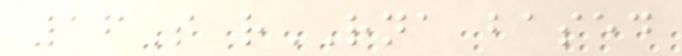16S rRNA based
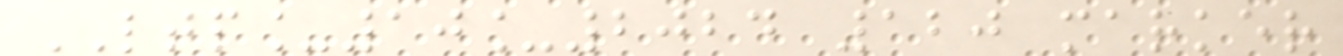LTP_10_2024 120 marker
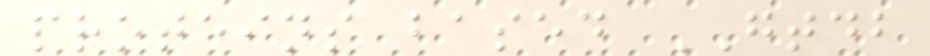proteins based GTDB
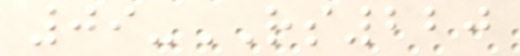09-RS220
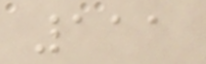111
